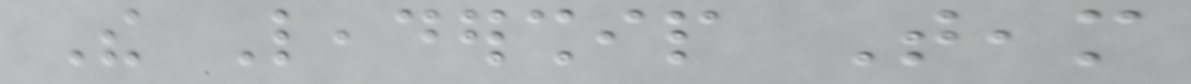The Leadership Team
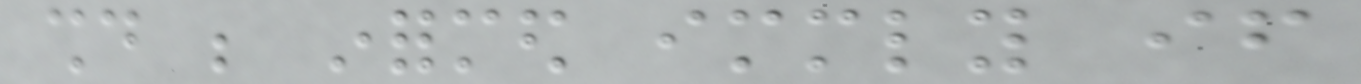should be informed immediately if
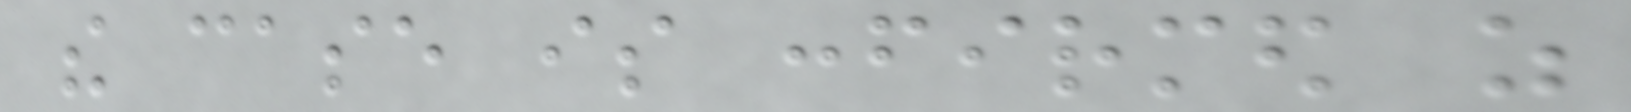the case is confirmed as
